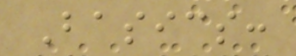Basics:
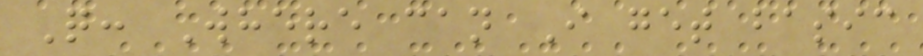Q: Where can I get basic
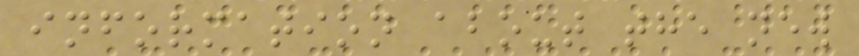information about the new
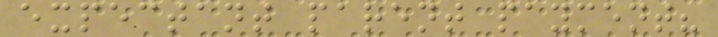expectant parent payment?
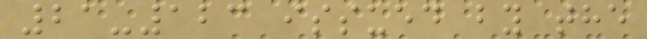21-123 issued by the
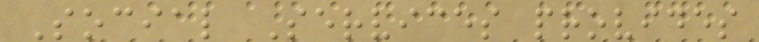Social Services provides
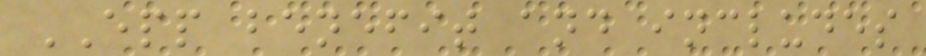EPP benefit and includes
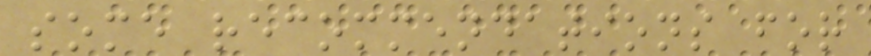some recommendations for
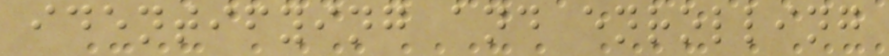identifying and enrolling
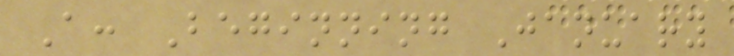A: Beginning January
